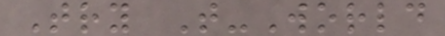Try T-World
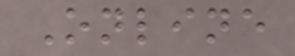Online
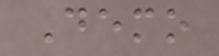Demo
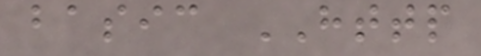basic HTTP
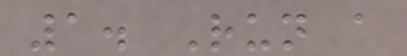1. Run a
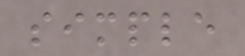simple
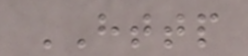HTTP
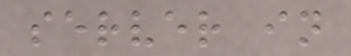server in
